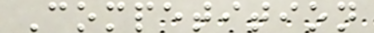Competition
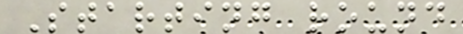Starting round
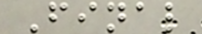Final
